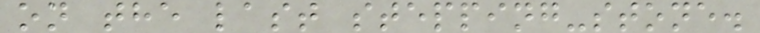on the last stepping-stone.
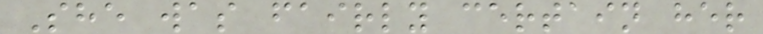She was fairly certain her
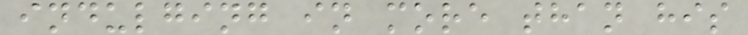indulging in more than his
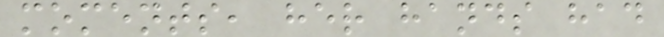moments, her hands had
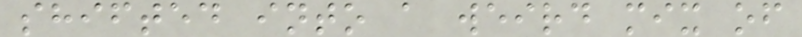shifted into a weird mix of
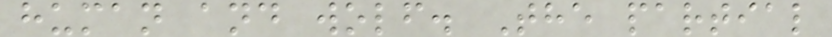human and wolf. The partial
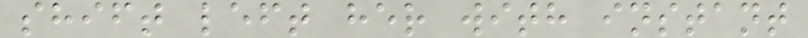shift left her with instant
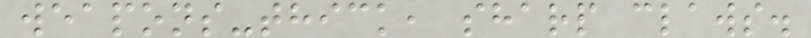weapons-thick, sharp claws.
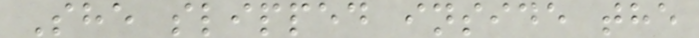She slipped inside the
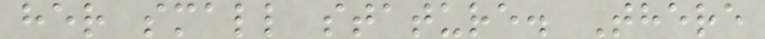her small stature. There
